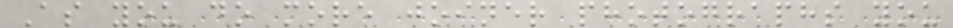As you do more joiner photographs you
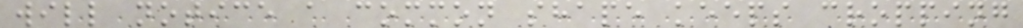will notice a common shape keeps cropping
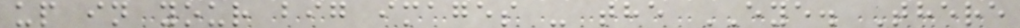up in your big images - the EYE. There
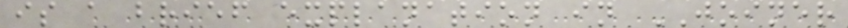is a brief explanation in JOINER
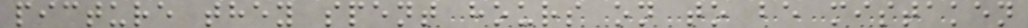picture they spent hours on to be mistaken
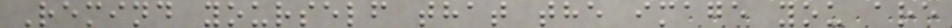Remind yourself that the image you are
